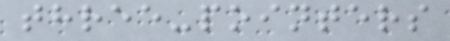three-pointers
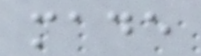made
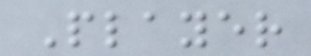Player
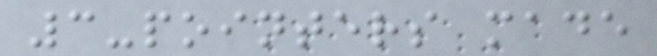3-pointers made
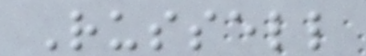Russell
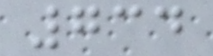734
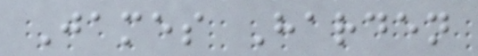James Harden
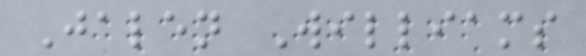Jalen Williams
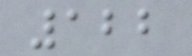122
